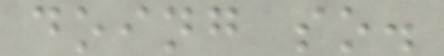doing so.
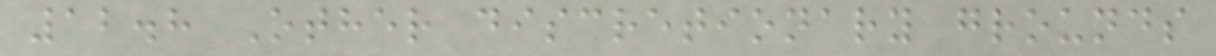12.8 Other discretionary grounds
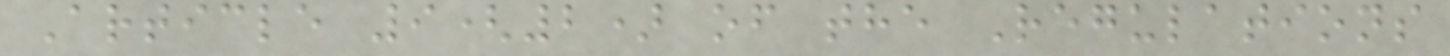Article 9(2) of the Regulations
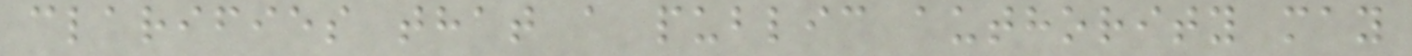clarifies that a public authority may
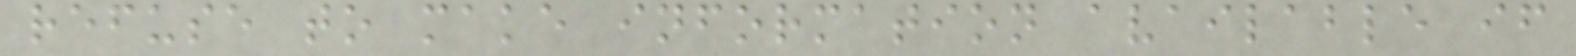refuse to make information available if
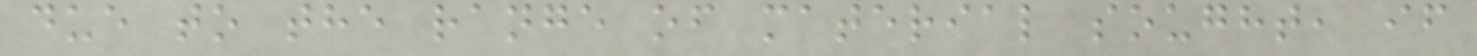due to the range of material sought, if
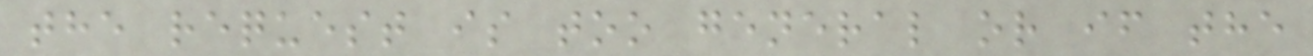the request is too general or if the
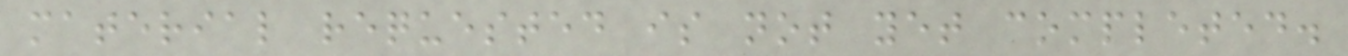material requested is not yet completed.
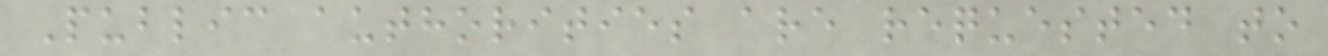Public authorities are requested to
